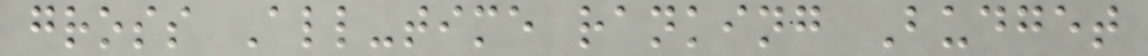gross All-time ranking Budget
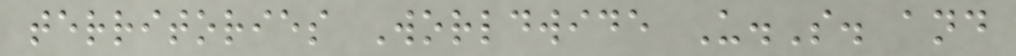territories Worldwide U.S. and
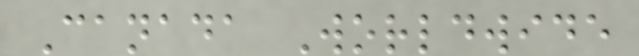Canada Worldwide
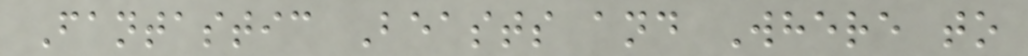Fantastic Beasts and Where to
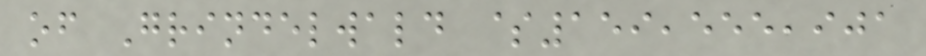of Grindelwald $159,555,901
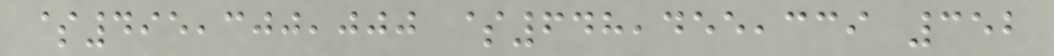$495,300,000 $648,455,339 352
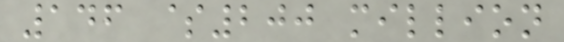146 $200 million
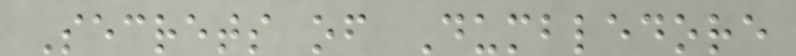Secrets of Dumbledore
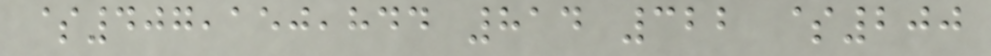$407,150,844 814 322 $200
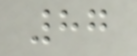87
